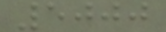5000
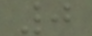0
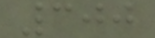300
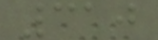310
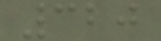320
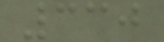330
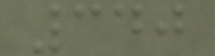340
